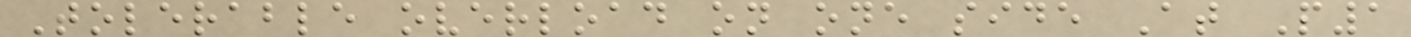Tolerable overload on one side At P1
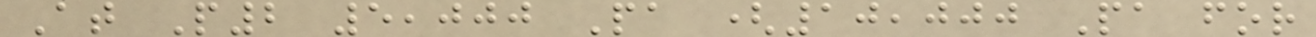At P2 5,000 Pa (10,000 Pa for
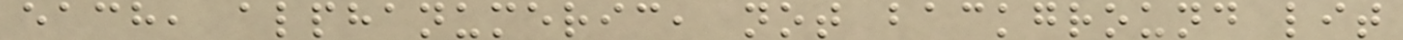each, alphanumeric, not background lit
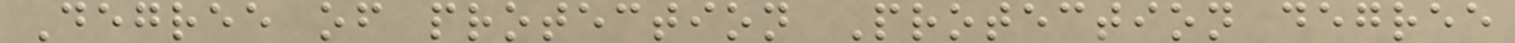Degree of protection Protection degree
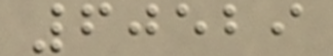60529
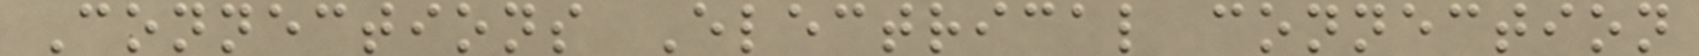Connections Electrical connection
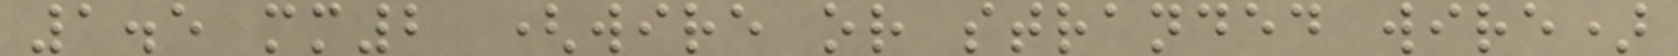1.5 mm2 (wire or stranded wire)
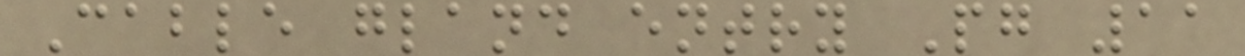Cable gland entry Pg 11
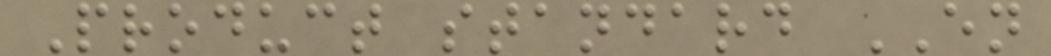Product standard EN
